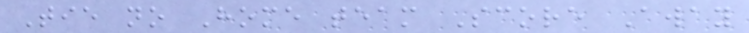Tie no Home team Score Away
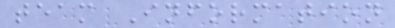team Information
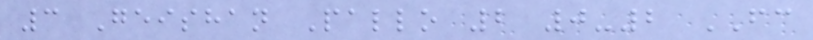3 Geishan Pallo 2 0-2 FC
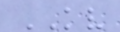KV
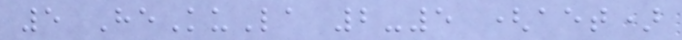5 HeKuLa 2-5 (aet)
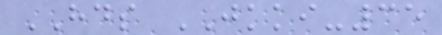HDS JKKI-35
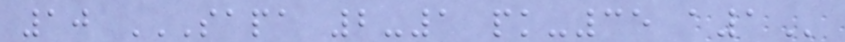10 SAPA 2-1 PK-35 A1
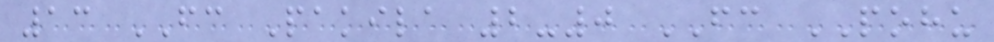13 FC Pakila 2-0 FC POHU
